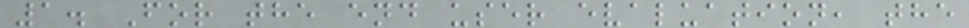1. For the end user evaluation, the
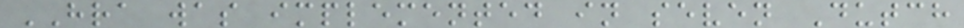HRA was implemented in seven Dutch
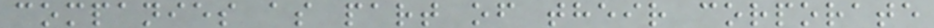companies as part of their corporate
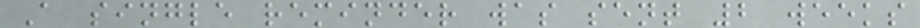A single reminder was sent 2 weeks
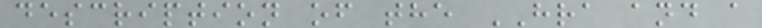description of the HRA and a
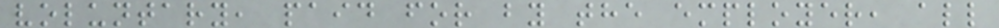voluntary, paid for by the employer, all
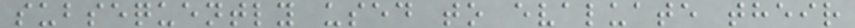subsequently used to evaluate their
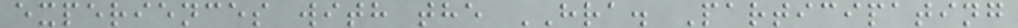experiences with the HRA. Participating
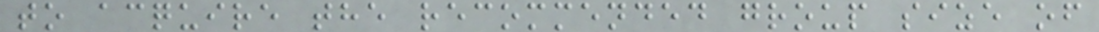to acquire the recommended group size of
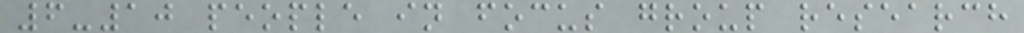6-10 people in focus group research
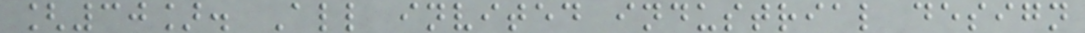[30]. All invited industrial design
